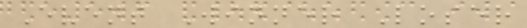Event Winner Loser
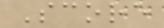Score
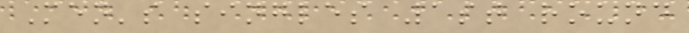Men's singles 1st round
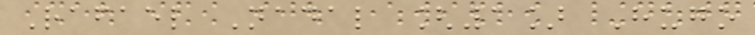Rafael Nadal [1] Hugo
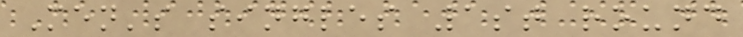Men's singles 1st round
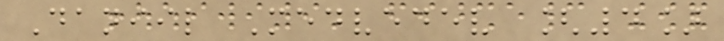Daniil Medvedev [4]
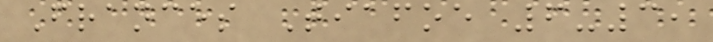Frances Tiafoe 6-3,
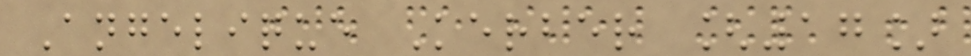Angelique Kerber [17]
